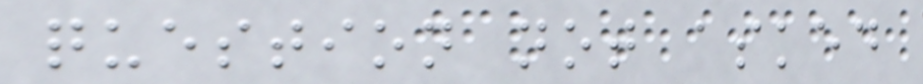question not asked
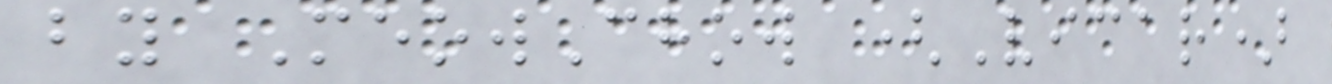by MeowChow (Vicar)
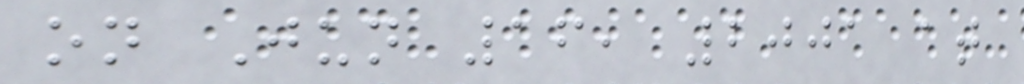on Jun 16, 2001 at
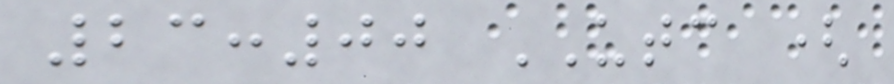23:00 UTC (
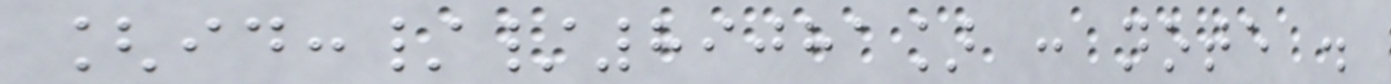[id://89081] : note .
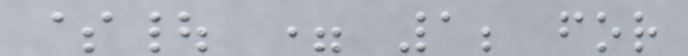$| = 1; for
